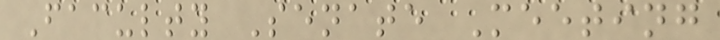Faculty Senate Meeting
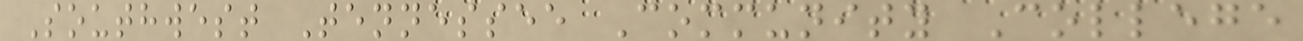Southwest Tennessee Community College
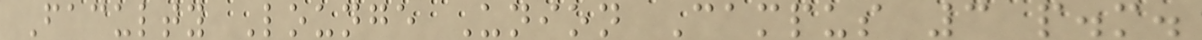Faculty Lounge Union Campus 3 p.m.
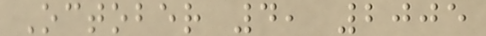October 4, 2005
